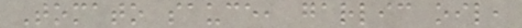Tomato sauce, garlic oil,
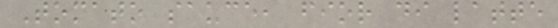Tomato sauce, fior di latte
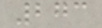273
